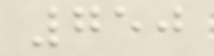750
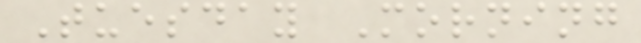Tuesday Morning
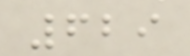629
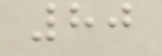80
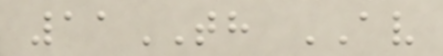11TH AV
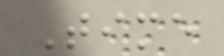Time
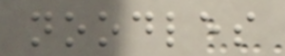noodles
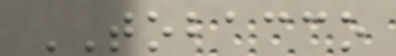TOBACCO
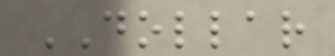DOLLAR
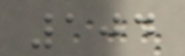104
